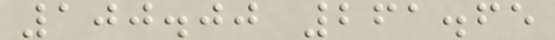100.00 261.65
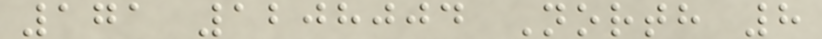171 1208004 North 8
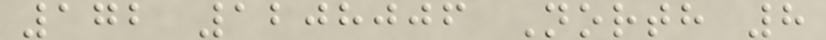172 1208006 North 8
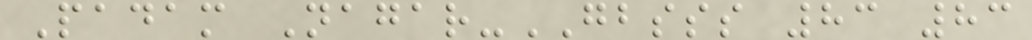Padam Nagar-GBSSS 83 83
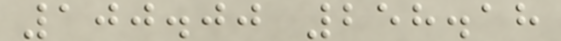100.00 258.18
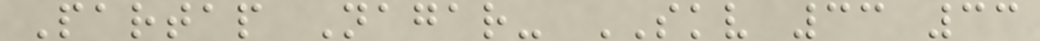Partap Nagar- SKV 33 33
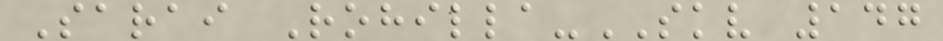Sarai Rohilla-SKV 147
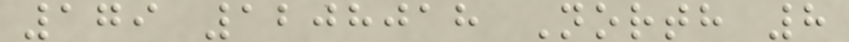179 1208018 North 8
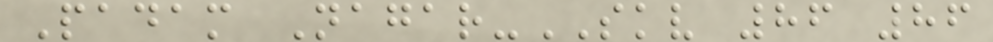Padam Nagar-SKV 86 86
